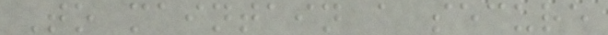To maintain a secure
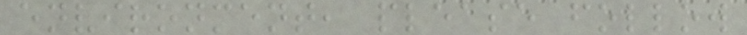environment, please follow
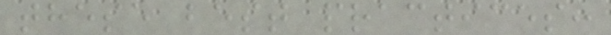these best practices:
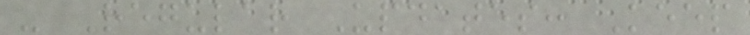- Regular Updates: Keep
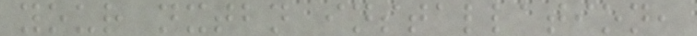your nxtbn installation,
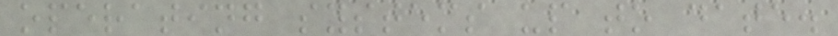operating systems up to date.
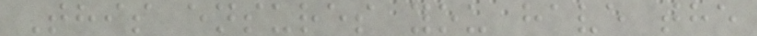This ensures you have the
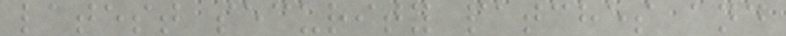latest security patches and
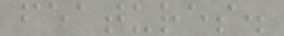features.
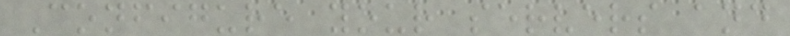Configure your servers and
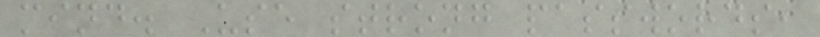mind. Use strong passwords,
